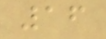16
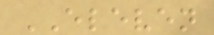ELEVEN
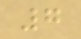7
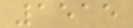1515
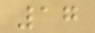17
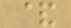&
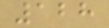128
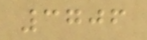3706
